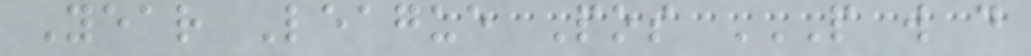Year League Pos P W D
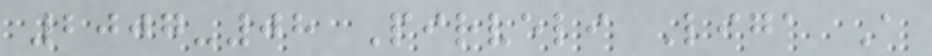2007-08 Pirveli Liga A
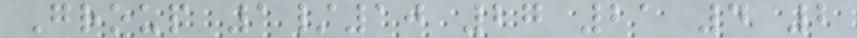Group 1/10 27 21 4 2
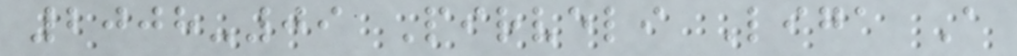2008-09 Pirveli Liga A
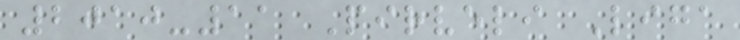2010-11 Pirveli Liga
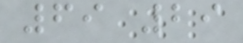69 29
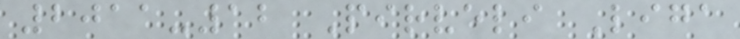2011-12 Pirveli Liga
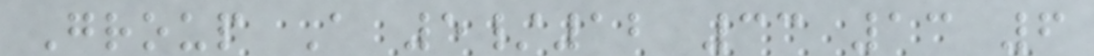Group A 5/12 33 13 6
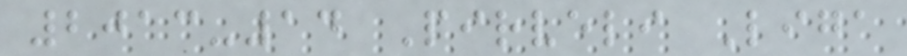2013-14 Pirveli Liga
